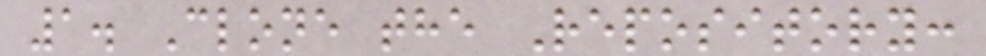1. Clone the Repository:
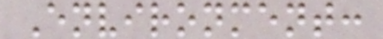Environment:
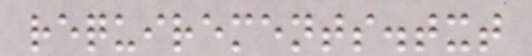requirements.txt
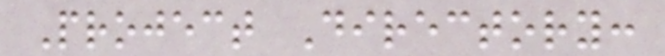Project Directory:
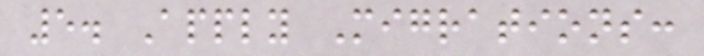5. Apply Migrations:
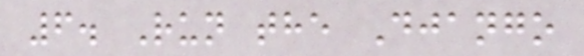6. Run the Django
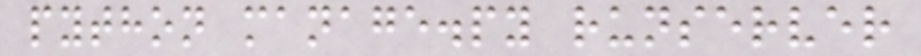python manage.py runserver
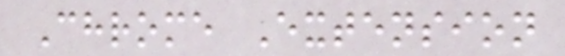Chrome Extension
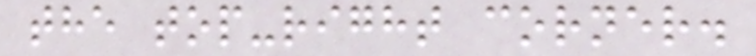the top-right corner.
